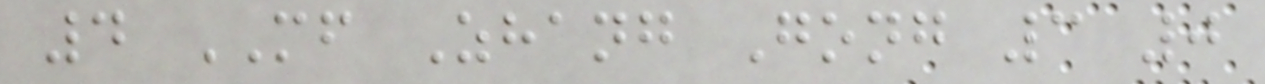4 MF Zhang Gong 3 0
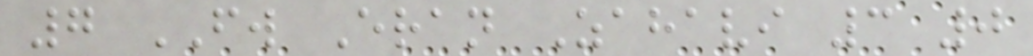7 FW Eran Zahavi 3 0
